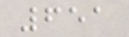651
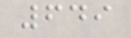649
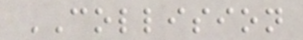COLLISION
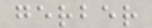gerber
